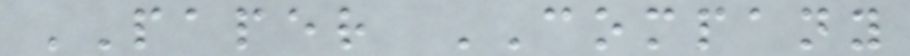PAPER COMPANY
